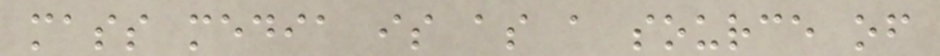mass media is as a source of
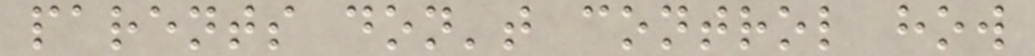parents don't control how
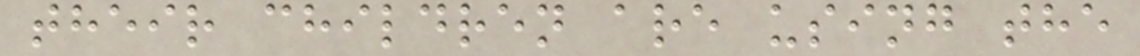their children are using the
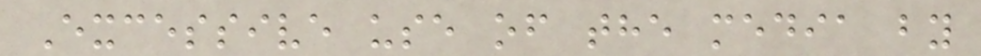Excessive use of the media by
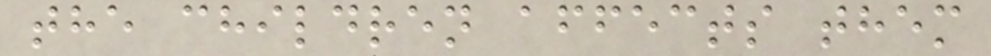the children affects them
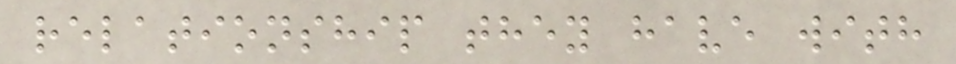relationship they have with
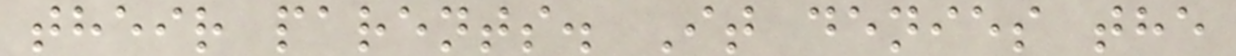their parents. It denies the
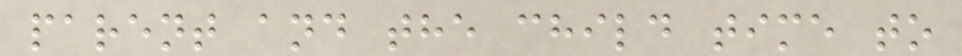parent and the child time to
